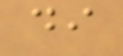di
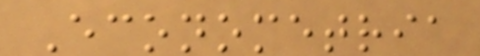Econometria
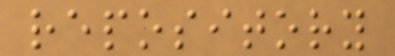repository
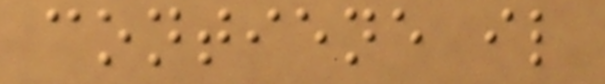contiene il
